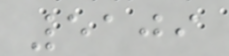5109
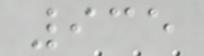935
